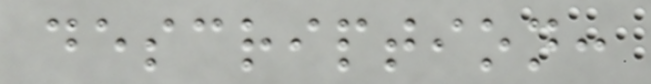description:
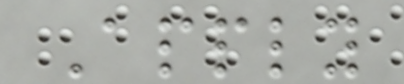Apply
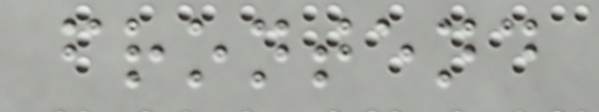frontend
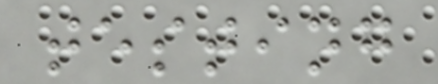testing
